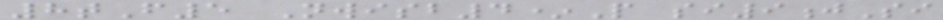8tF5 Nwisb4*P si9jSi
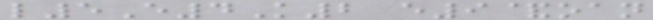l5E4K2 e9&oan
